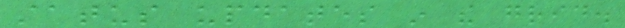status updates in the grid.
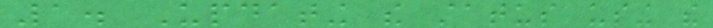1. Updating the status using the
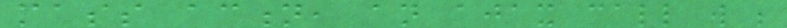mass action, an ajax call will be
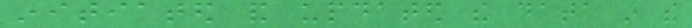initiated and updated the data in the
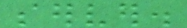server.
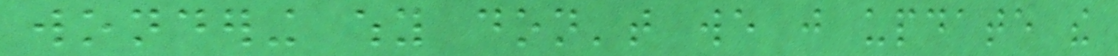wondering why don't we just update the
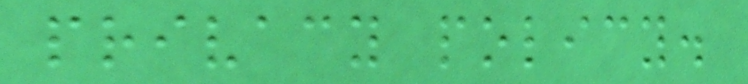privacy policy.
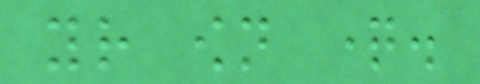your own question.
